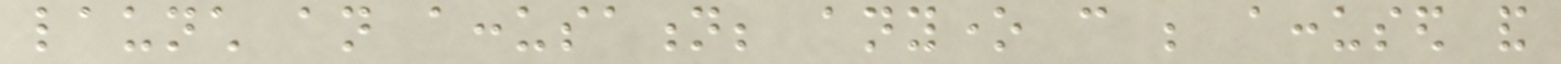launch an accusation; anyone can be accused and
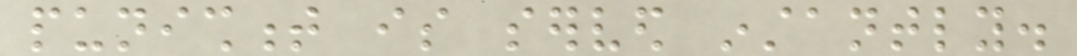punishment is served instantly.
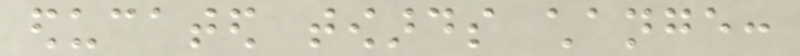educated towards change:
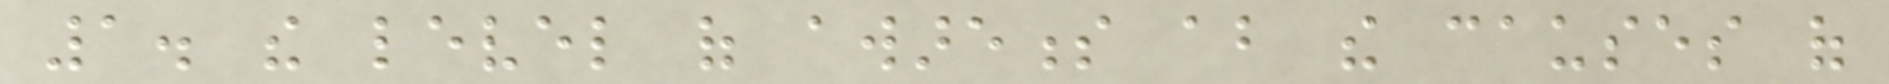1. the level of awareness about the causes of
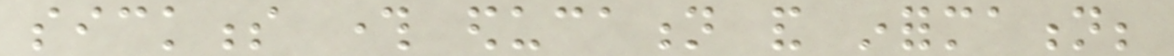sickness through education and information;
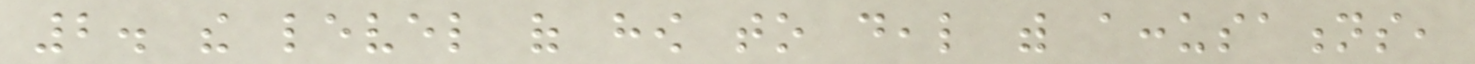2. the level of how to deal with accusations,
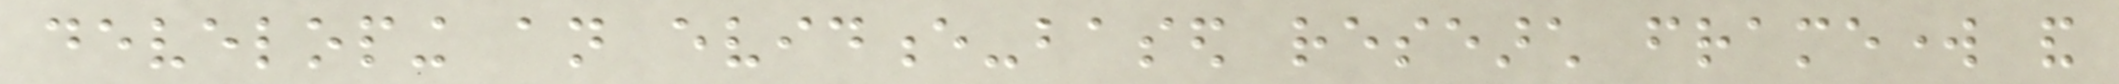developing an evidence-based research framework and
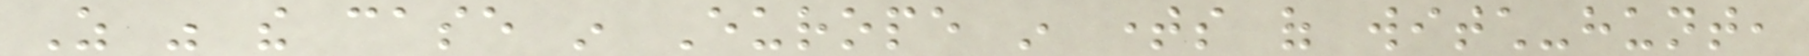As was the case in Europe in times of witch-hunt,
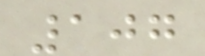107
